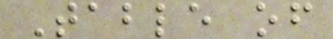Table of
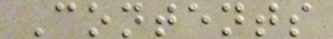Contents
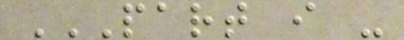PART I -
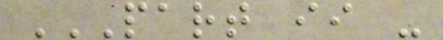PART II -
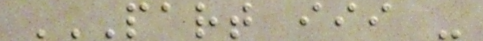PART III -
